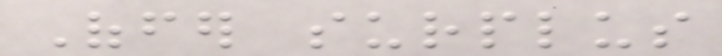Offer surplus
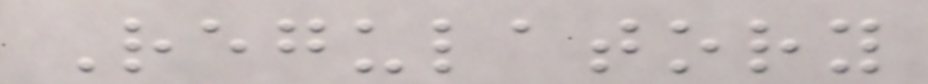Regulatory
